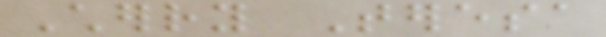Cherry Teresa
